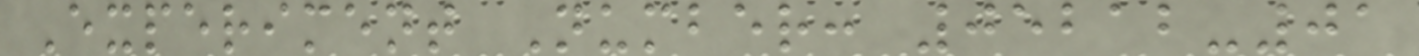Experiment Number: 05212-01
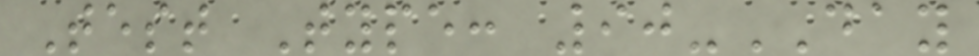Test Type: 90-DAY
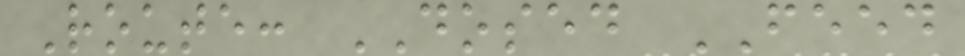Route: DOSED FEED
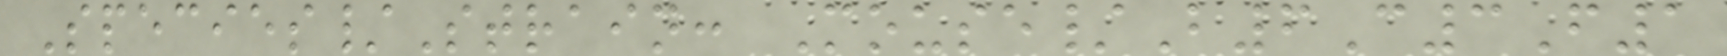Species/Strain: Mouse/B6C3F1
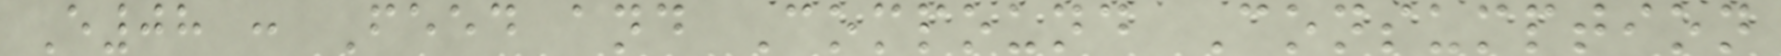E08 : Feed and Compound Consumption
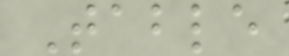Table
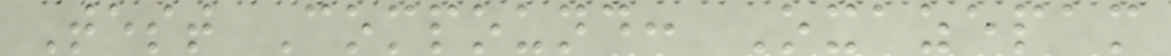Test Compound: Oxazepam
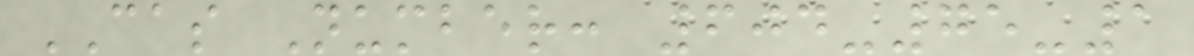CAS Number: 604-75-1
